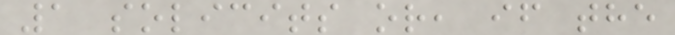1 solicits or, if the
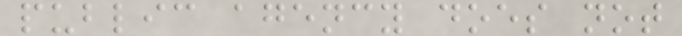public agency does not
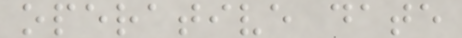operative date
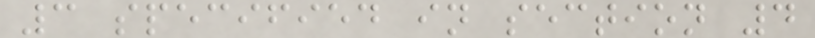3 specified in section 4
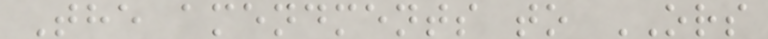The amendments to ORS
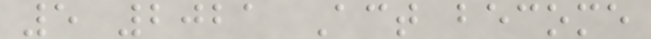5 2021 Act become
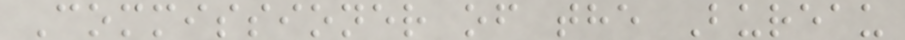Commissioner of the Bureau
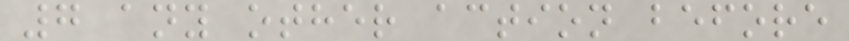7 any other action before
